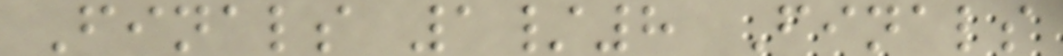Finals 1/8 Finals
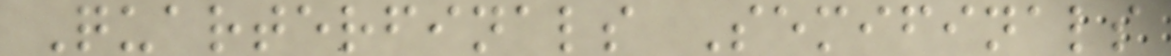Quarterfinals Semifinals
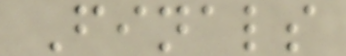Finals
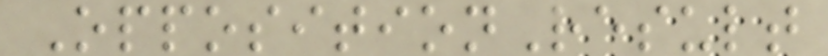OppositionResult
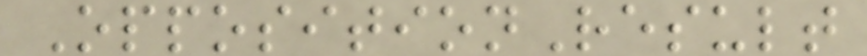OppositionResult
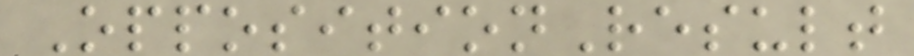OppositionResult
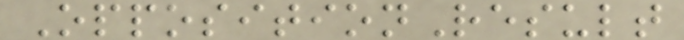OppositionResult
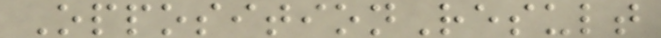OppositionResult
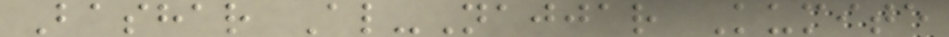Bashar Al-Najjar Kumite
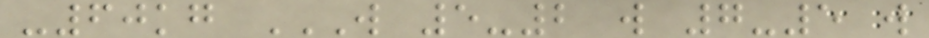-60kg W 5-2 W 7-5 W
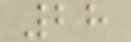28
